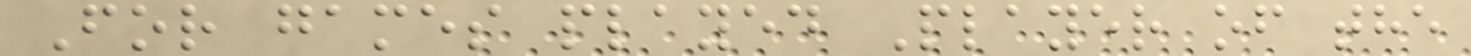For games played Player of the
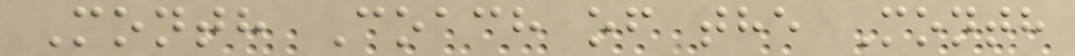Month Coach of the Month
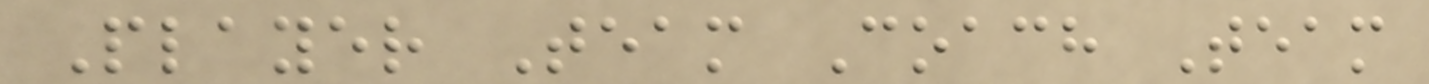Player Team Coach Team
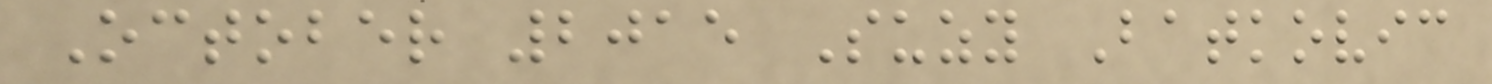October 2015 Suzy Batkovic
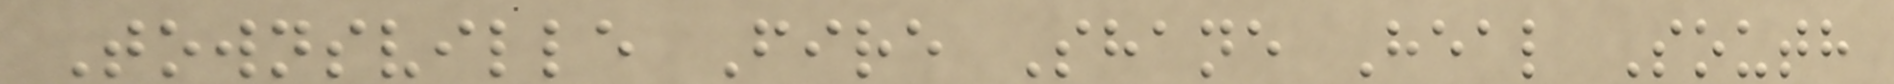Townsville Fire Shane Heal South
